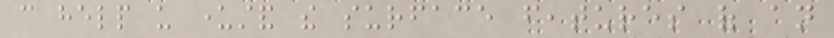can help us understand the surface features of an
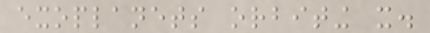exoplanets orbiting it.
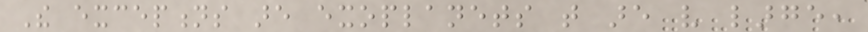The exceptions are exoplanets that are very large,
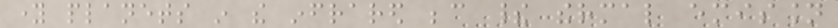young planets in the infrared because their thermal emission
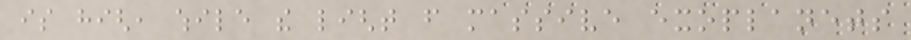is high, while the light from massive exoplanets
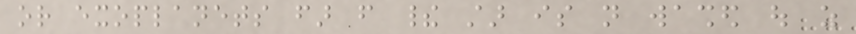or exoplanets far from their star is not washed out as
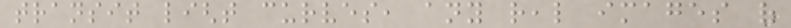transit light curves, any real images of
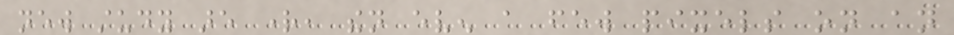new study are right, then even a few pixels on an
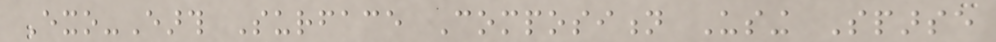Exo-Earth Surface Composition Using Sparse
